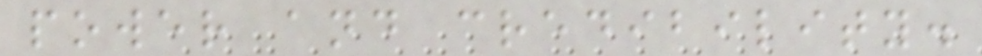power and credibility.
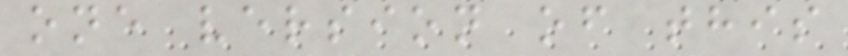one version of this
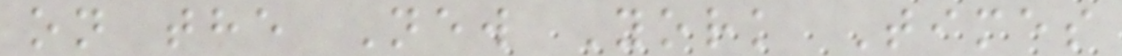on the New York Times
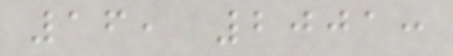16, 2001:
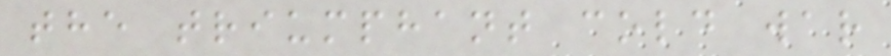the triumphant cold war
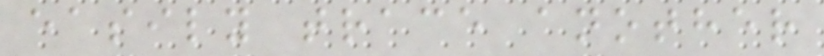easily trace another
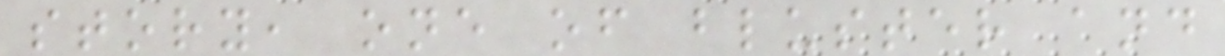story, one of bluster and
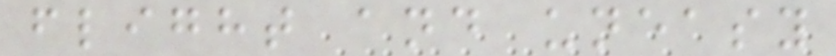flight and uneasy
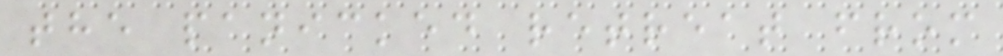the panicked retreat from
